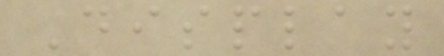Display
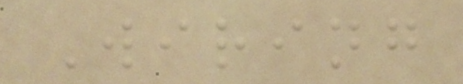Wiring
